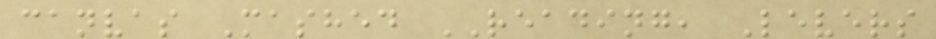canvas Mashed READING, Levers
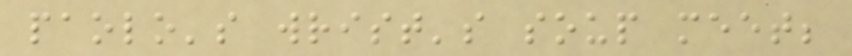paolo's wrist's soup meet;
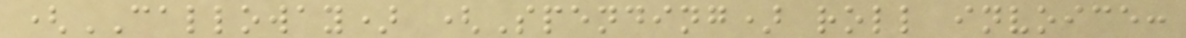(CALLOWAY) (Spending) roll invoice:
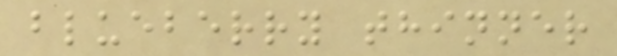blueberry thinner
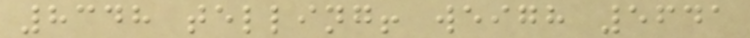8348 telling! weigh 5641
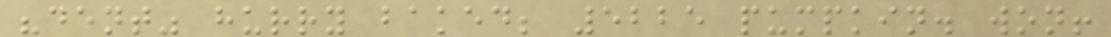"dent" hurry baked; 5225 pumpkin. won!
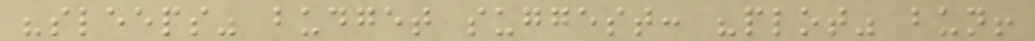"sleeps" budget suggest: "plot" bun!
